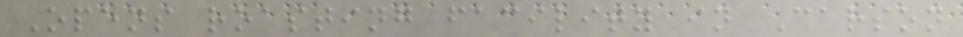Opens roasting facility in Carson
